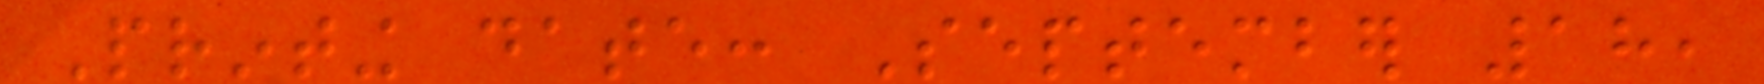Printing date: September 18,
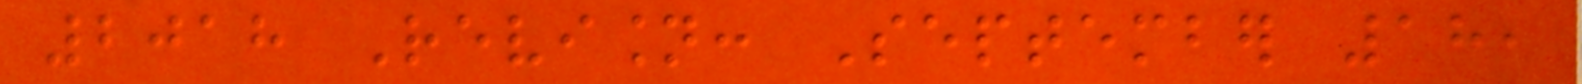2018 Revision: September 18,
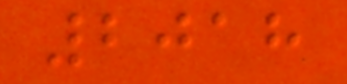2018
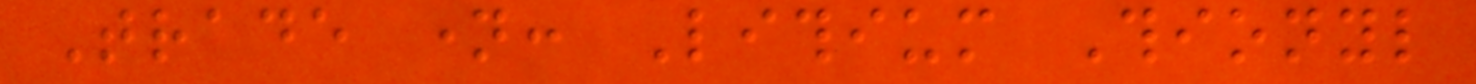Trade name: Lithium Thionyl
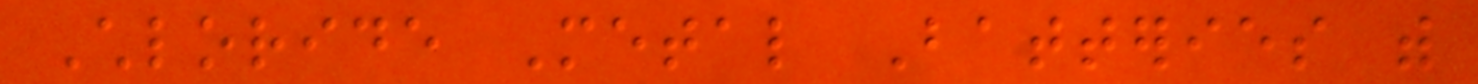Chloride Metal Batteries with
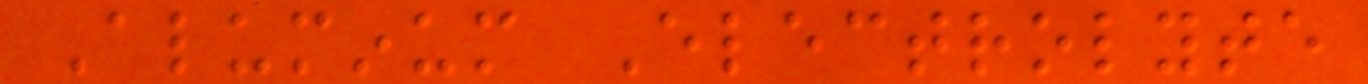Aluminum Electrolyte
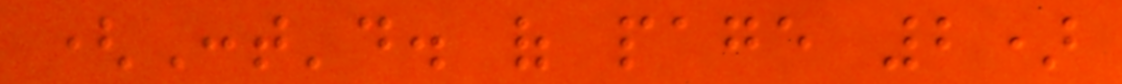(Cont'd. of page 2)
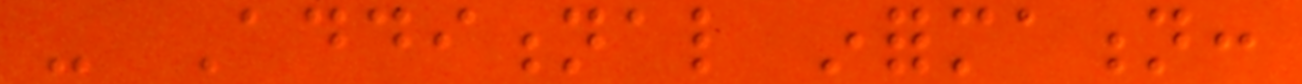- Additional information:
